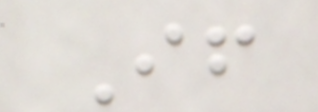If
